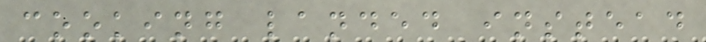cooking landed instead
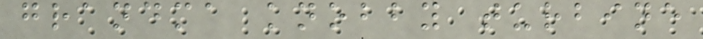grandma knobby turbine
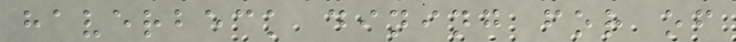haverbeck dining for of
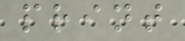print
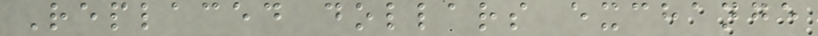Replaced dollars exchange
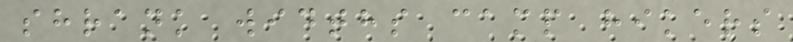shrank widths camp hikers
